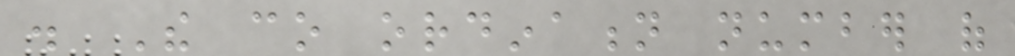. The co ordination number of
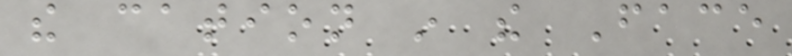the cation in the Face
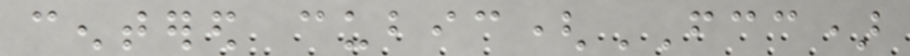centered cubic(FCC)
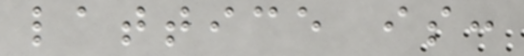lattice is:
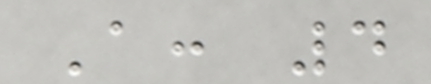A: 4
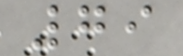79
